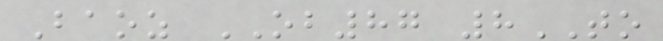Baoz OB87 8TO
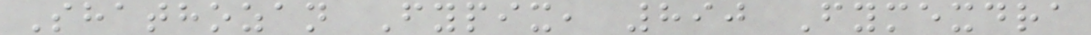Shathozan Fypix, 890 Fymexdra
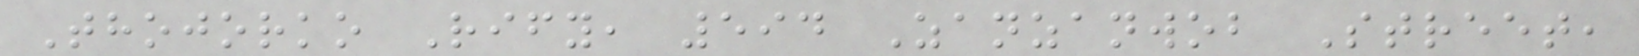Thojorko Rify, 594 Zanzanwob Street,
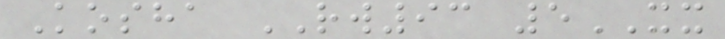Kosha RW93 5XX
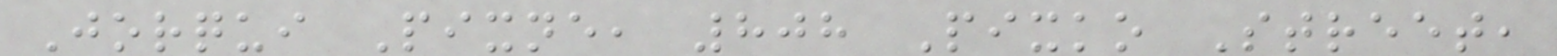Jorqui Pixne, 808 Pixko Street,
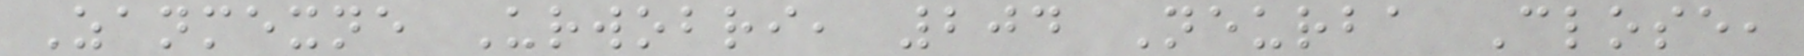Zanmexne Urwobri, 204 Neurba Close,
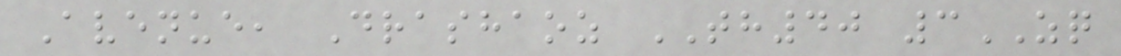Avenue, Drashaoz TH40 3ZQ
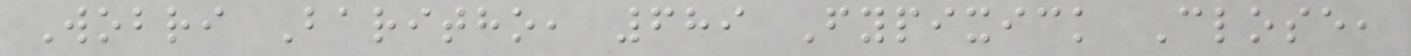Wobri Baritho, 689 Fypixick Close,
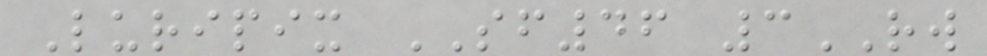Luripix SF46 3RW
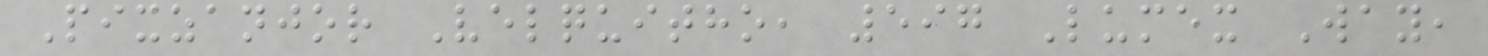Pixzanjor Velquitho, 597 Lumex Way,
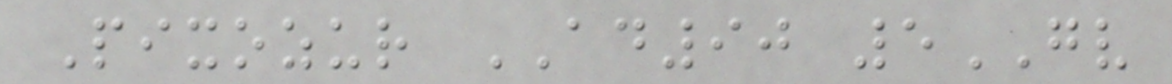Pixozur AD90 5GV
